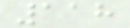118
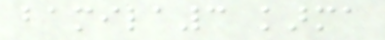bamila3 karma
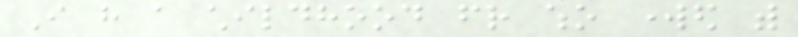I have a childhood friend who worked with
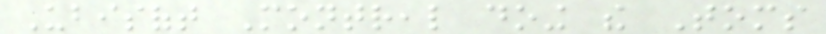Ubisoft Montreal doing the Toms
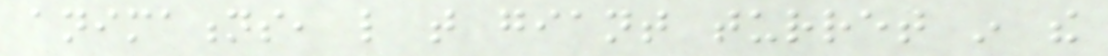animations, like that giant turret in the
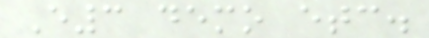E3 demo etc.
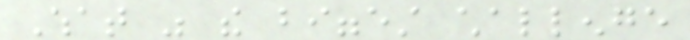What was the biggest challenge
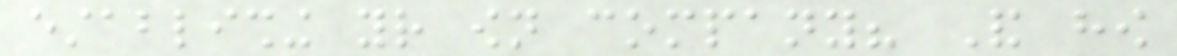establishing your own company? And how
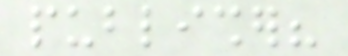publisher?
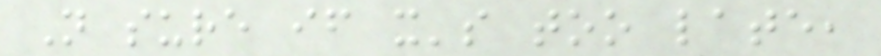Not sure if it's too late,
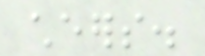cheers.
